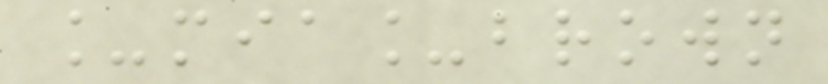_mia_brown
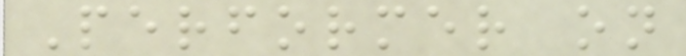Performer on
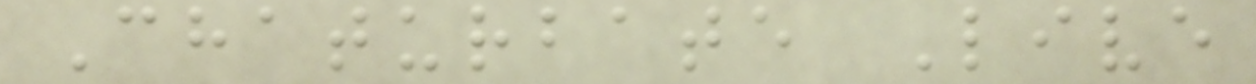Chaturbate Live
